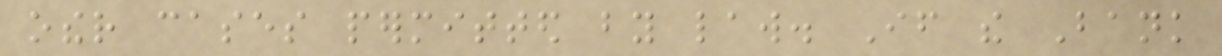other cases permitted by law. If the Bank
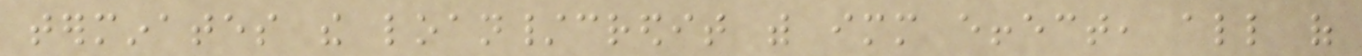terminates the loan/credit with immediate effect, all of
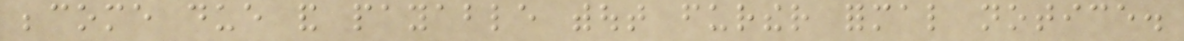become due and payable without further formal notice.
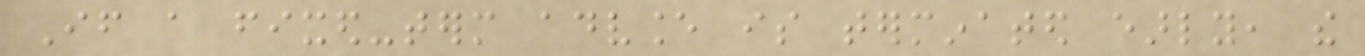If a fixed-term advance is terminated early, the
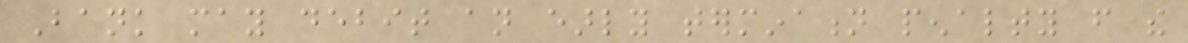Bank may debit an early termination penalty from the
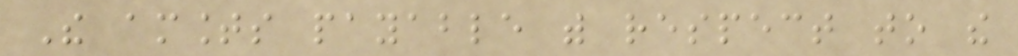The amounts payable with respect to the
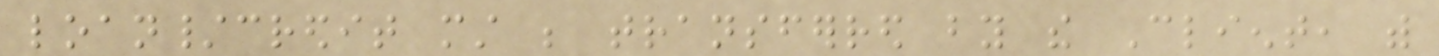loan/credit must be transferred by the Client, with
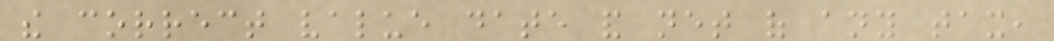the correct value date and net of any tax,
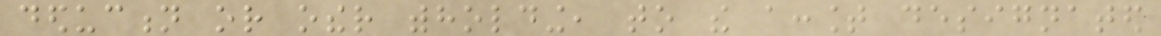deduction or other withholding, to the account designated
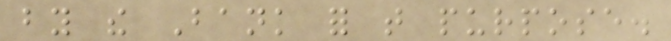by the Bank for that purpose.
